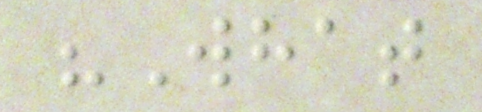"What
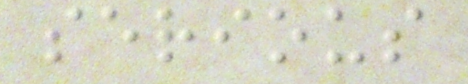serious
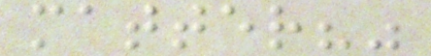matter?"
